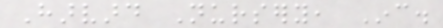Harvard Nursery, Inc.
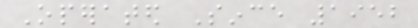Operated Since 1952
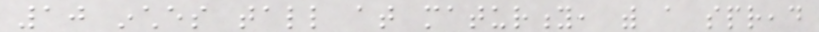10 inches tall at maturity, with a spread
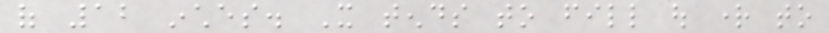of 12 inches. It tends to fill out right to
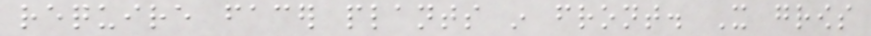require facer plants in front. It grows
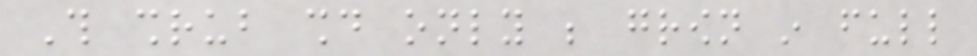This shrub should only be grown in full
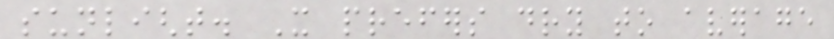sunlight. It prefers dry to average
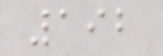192
